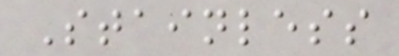Stainless
